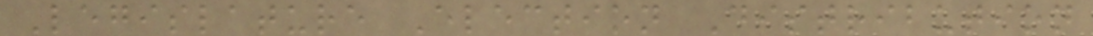Legislature Election Distribution
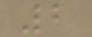2
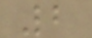2
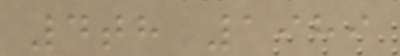4th 1989
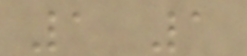1 1
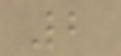2
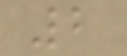2
